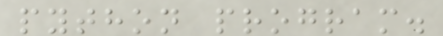python program.
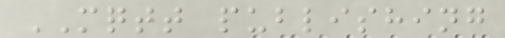MQTT publishing
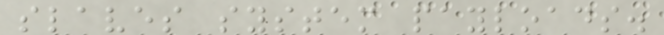slaves system payloads.
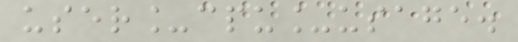user_cpu_usage.
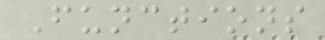Functions
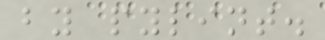by pylint.
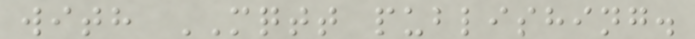with MQTT publishing.
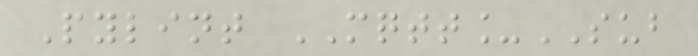Pylint MQTT_SUB
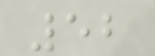52
